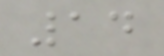14
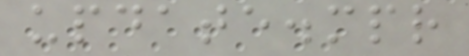update.mpr
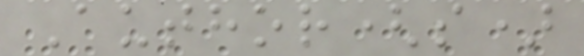Author(s)
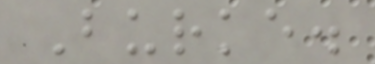Burke.
